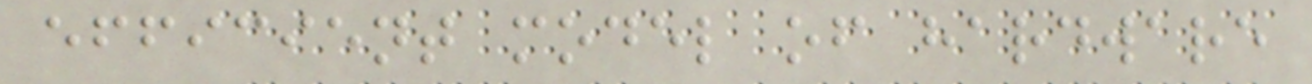efficient model of hardware
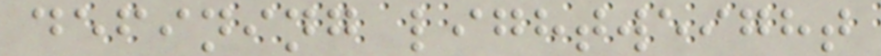defining lightweight
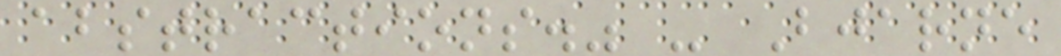abstractions." - Bjarne
